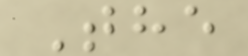The
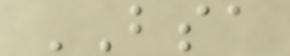BSA
